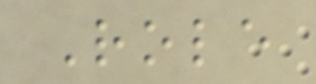Role
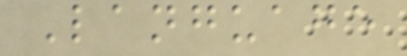Language
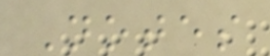Notes
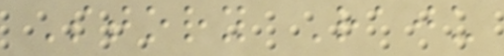Story Raju
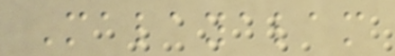Malayalam
